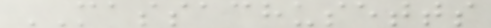MASSACHUSETTS
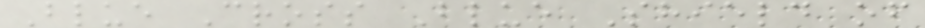Blue Cross Blue Shield of
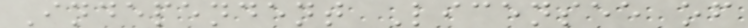Independent Licensee of
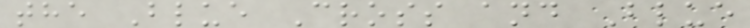the Blue Cross and Blue
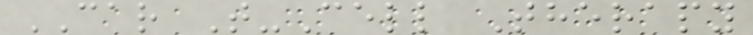CAR T-Cell Therapy
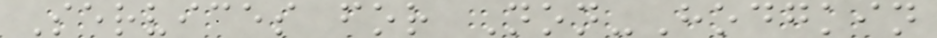Services for Non-Hodgkin
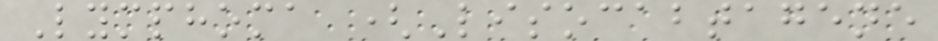Lymphoma (Lisocabtagene
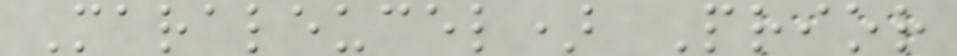Maraleucel) Prior
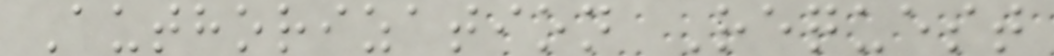Authorization Request
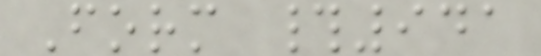Form #941
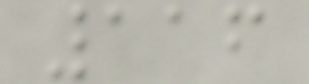116
